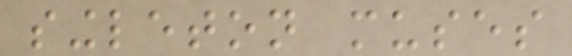singleton muses
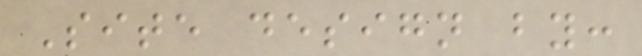Site design by:
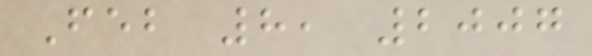Feb 8, 2007
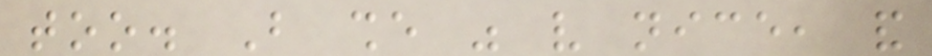too. But she was very nice, and
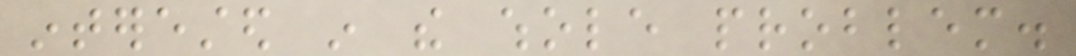interested in the whole problem.
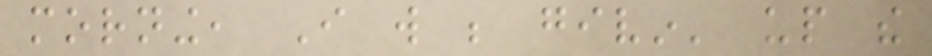morning, I will be givin' up the
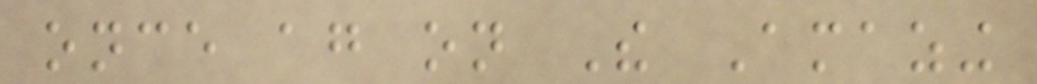once again on The Amazing
